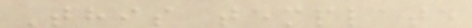This template
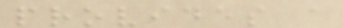provides a
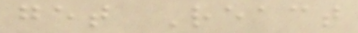get React
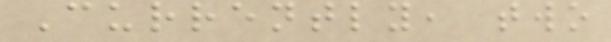Currently, two
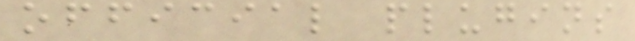official plugins
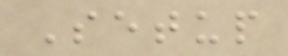Setup
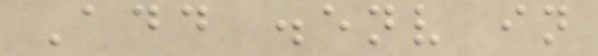Add .env in
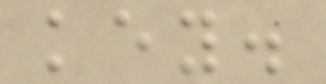key.
